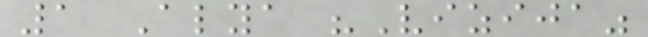1 Alya "Vizija"
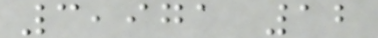3,971 12
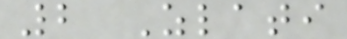2 Zlati
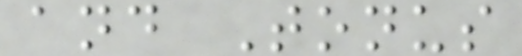and Tonus
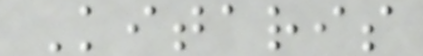Kitaris
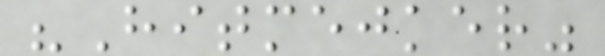"Hitmejker"
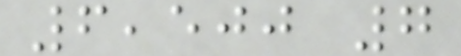6,500 7
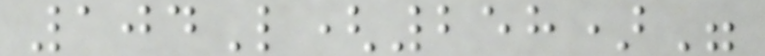104L(258)"
